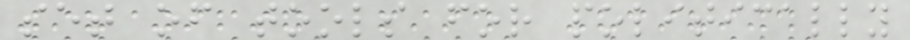set of tools for politically
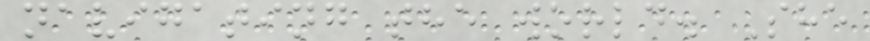navigating the world. She
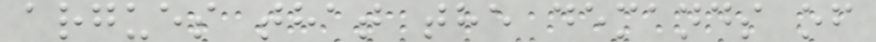argues that the demands of
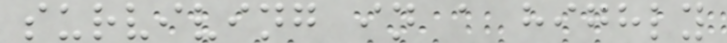surviving in a highly
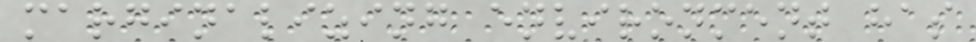marginalizing environment has
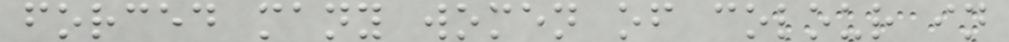forced many women of colour in
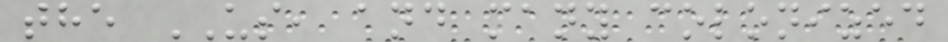the US, and many colonized
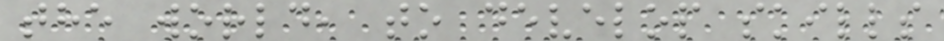the world, to develop skills
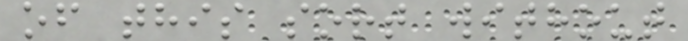of this sort without
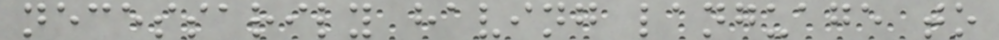necessarily having language to
